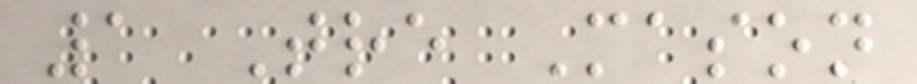1 Tre Mason
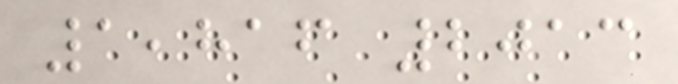1,816 2013
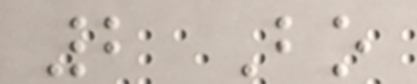2 Bo
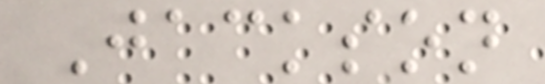Jackson
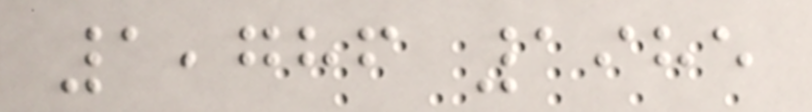1,786 1985
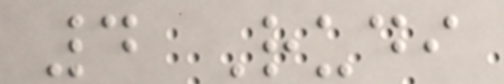4 Rudi
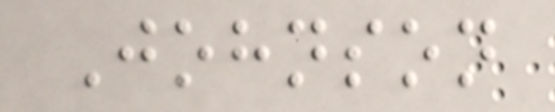Johnson
